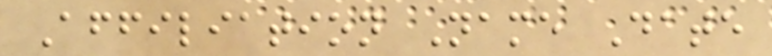Affiliation Name Date
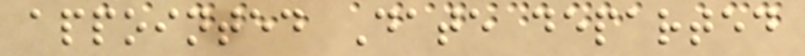appointed Date departed
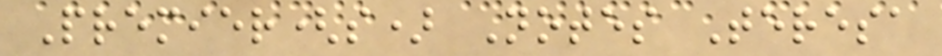Premier(s) Notes Teresa
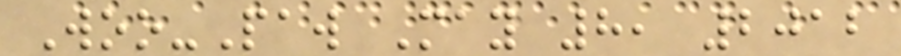Woo-Paw May 8, 2012
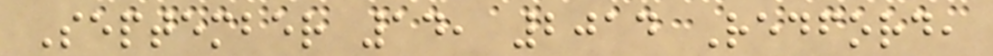September 14, 2014 Redford,
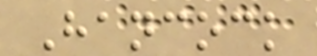Hancock
